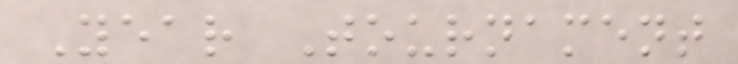Year Tournament
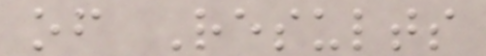of Results
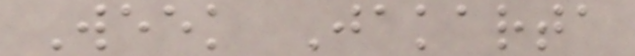Week Jakarta
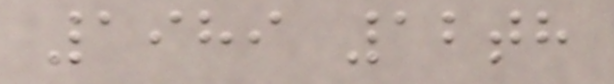1989 12th
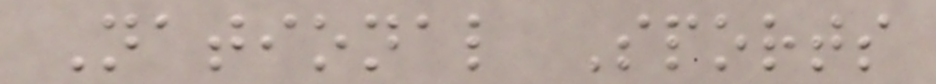National Sports
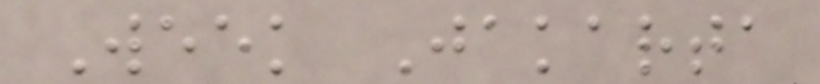Week Jakarta
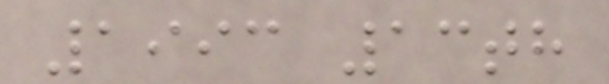1993 13th
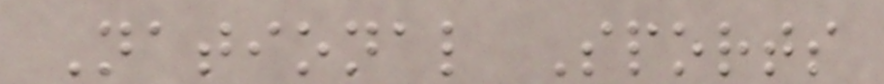National Sports
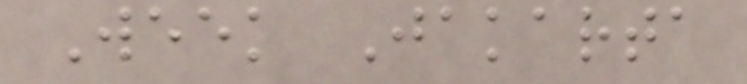Week Jakarta
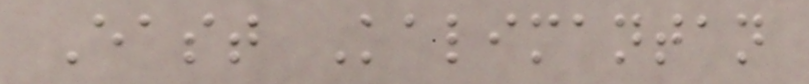East Kalimantan
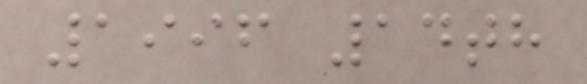1996 14th
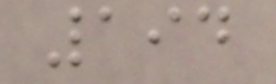194
